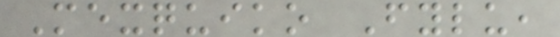Mexquiko Fylu,
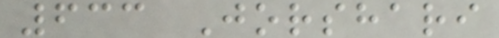633 Jorshari
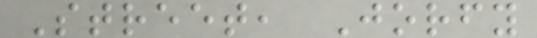Street, Jorfy
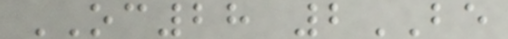OC28 2BE
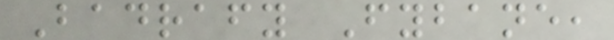Badrafy Fybane,
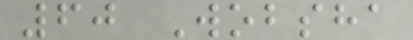60 Wobsha
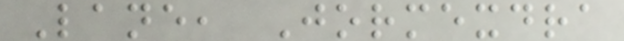Lane, Jormexdra
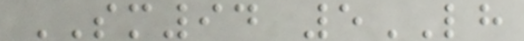SM94 5LH
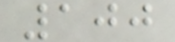100
